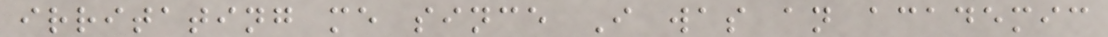irritating me since I was an academic
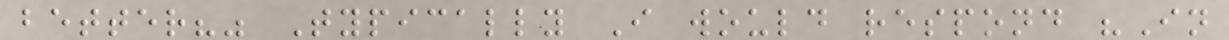better?" Typically I would respond "In
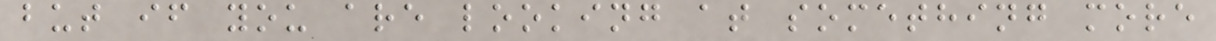but if you are looking at something more
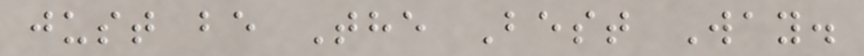just be The Best Way.
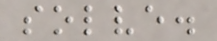solve.
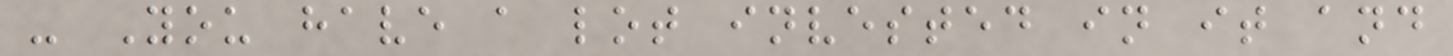- You have a lot invested in it and
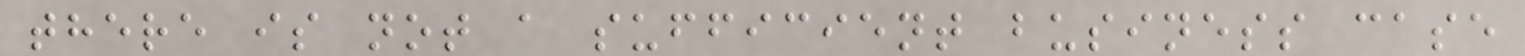there is not a sufficient business case
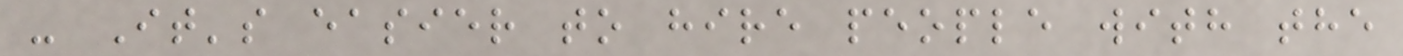- It's easier to hire people with the
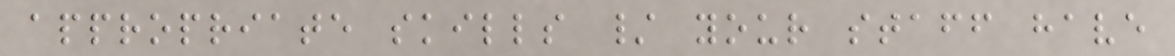appropriate skills / your staff have
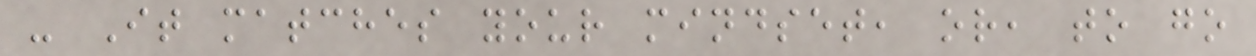- It matches your mindset, or, to go
